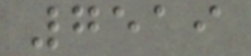7519
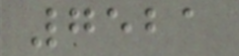7521
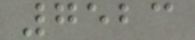7523
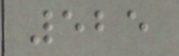525
